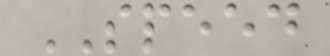SPEED
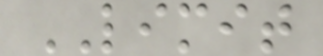LIMIT
